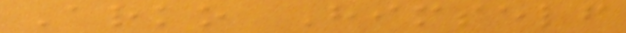Arko Himself
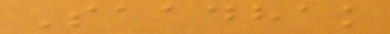Saadhak
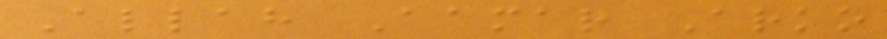Allah Aamar Arko
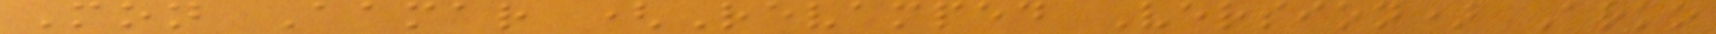Mon Aamar (Revamped Version) Arko
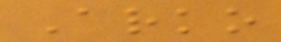Arko
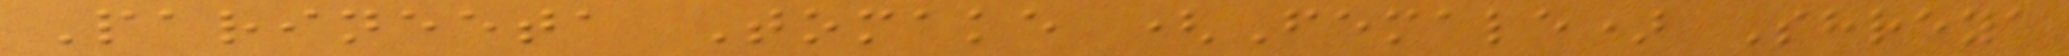Parineeta Tomake (Female) Shreya
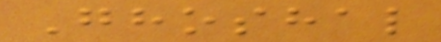Ghoshal
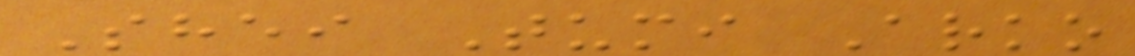Shei Tumi Arko
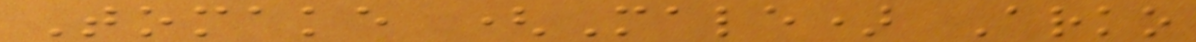Tomake (Male) Arko
